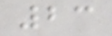23
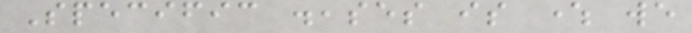Specific diseases is where we
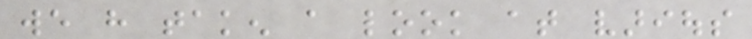we have taken a look at various
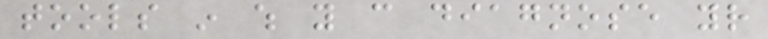tools in which you can diagnose your
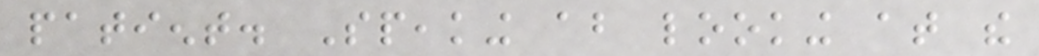patient. Speaking about looking at the
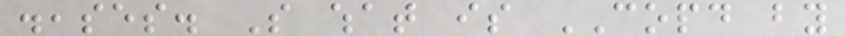diseases. So what is COPD by
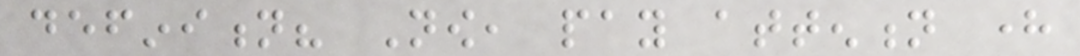definition? Now, pay attention here
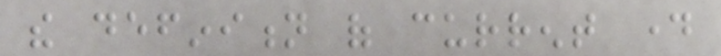the definition of current day
